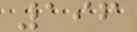196
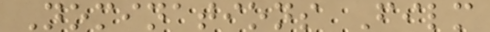Nominations Film
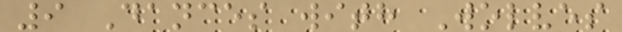9 Dances with Wolves
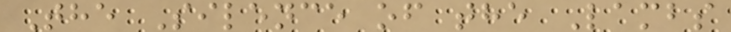The Silence of the Lambs
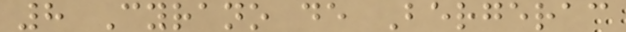8 Cyrano de Bergerac
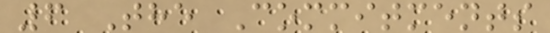6 The Commitments
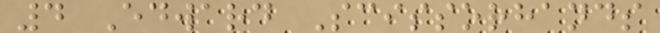4 Edward Scissorhands
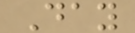Day
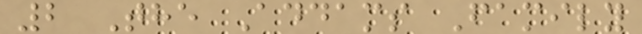2 The Addams Family
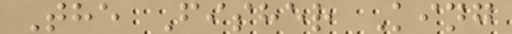The Fisher King
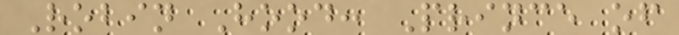Robin Hood: Prince of
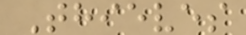Thieves
